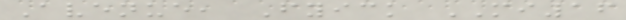Avenue, Fyick MI16
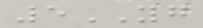5YG
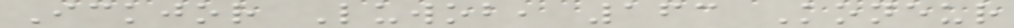Ickjor Luwob, 163 Koneur
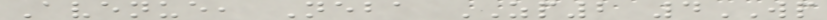Avenue, Neba ZP2 4WP
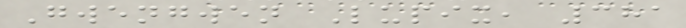Gwengwen Lupix, 381
